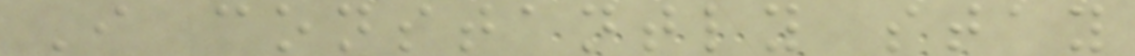I constantly stay
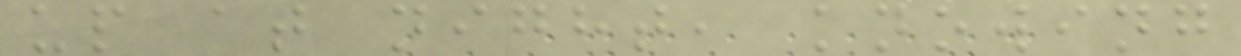up at night, knowing
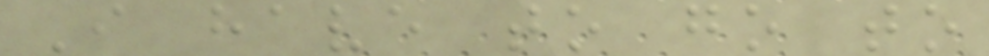I have to go to
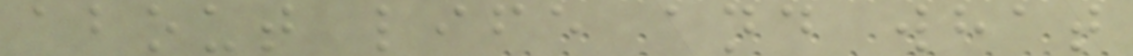about life and what
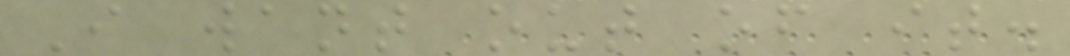I want out of it.
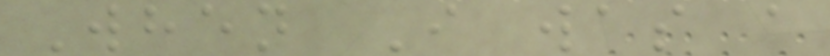When I was a
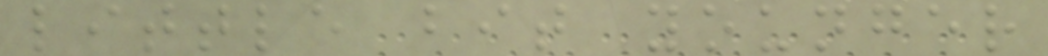little bit younger
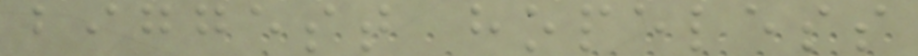biggest hopeless
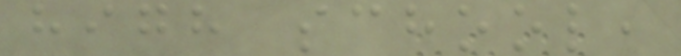high school,
